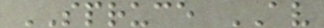SPRUCE AV
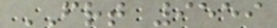FRT 9559
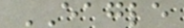EAGLE
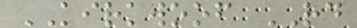KIRKWOOF RD
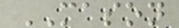MASON
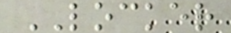LOCKER
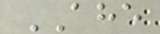AHE
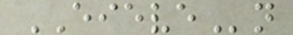EIEVEn
